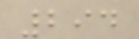294
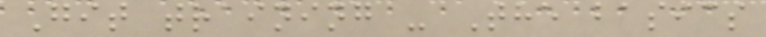Git training - The basics
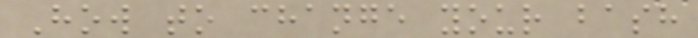How to change your bash
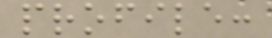profile:
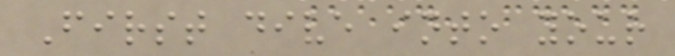First dive into your
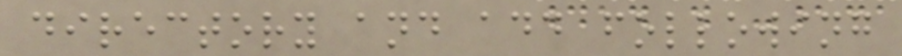directory and add following
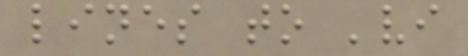lines to 'vi
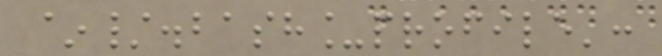~/.bash_profile':
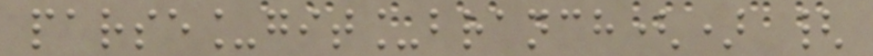parse_git_branch() {
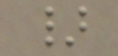}
